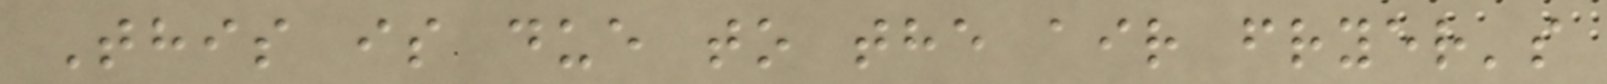This is due to the air fryer's
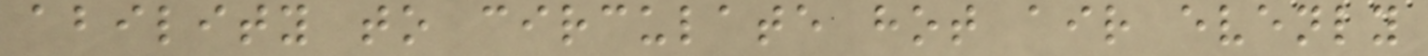ability to circulate hot air evenly
